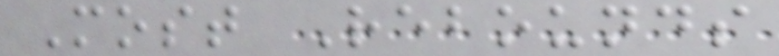Most Rebounds
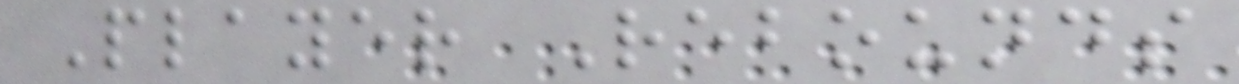Player Rebounds
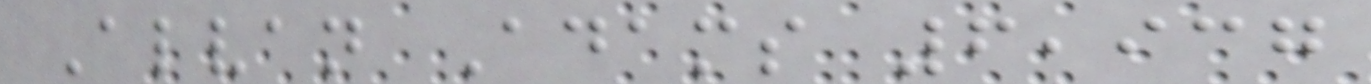Alvan Adams 6,937
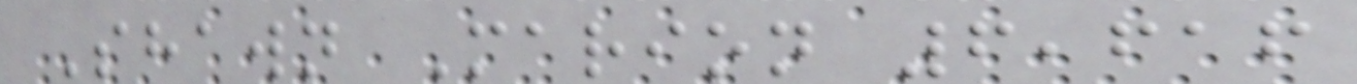Shawn Marion 6,616
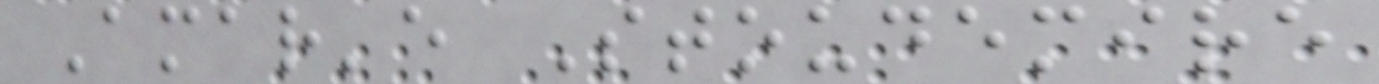Amar'e Stoudemire
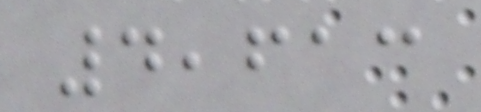4,613
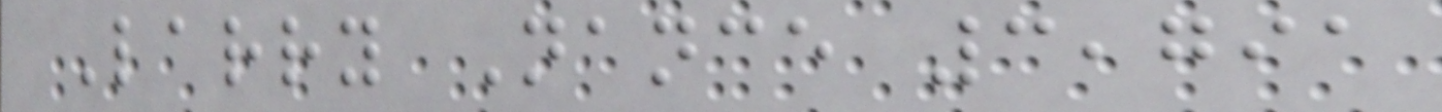Larry Nance 3,791
